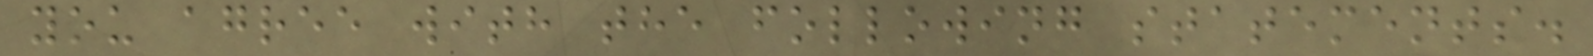you agree with the following statements.
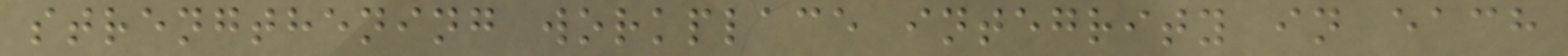strengthening workplace integrity in each
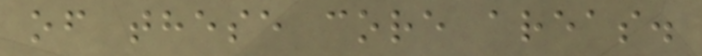of these core areas.
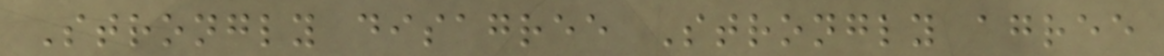Strongly disagree Strongly agree
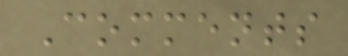Comments
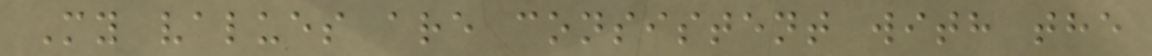My values are consistent with the
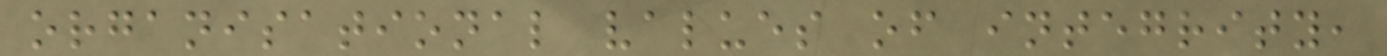organisational values of integrity,
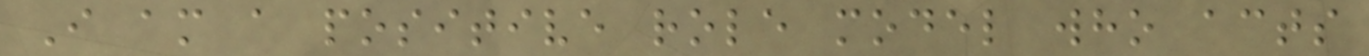I am a positive role model who acts
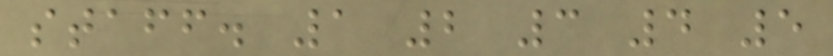staff. 1 2 3 4 5
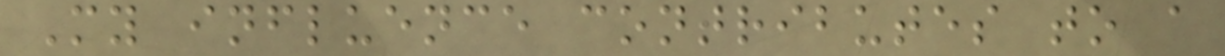My influence contributes to a
